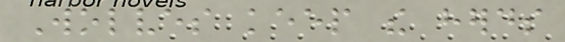Wolves keep the herds
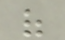of
